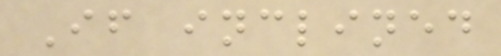If inclined
